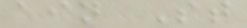ain St
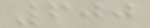600
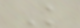K
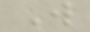W
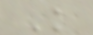K
